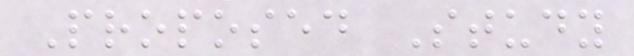Proposed Study
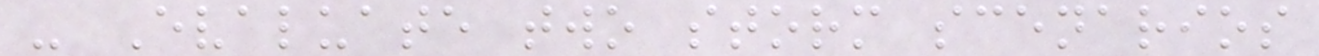- Evaluate two storm scenarios
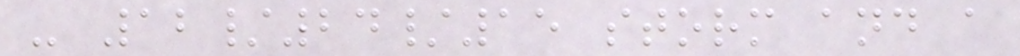- 12/24/15 storm and a
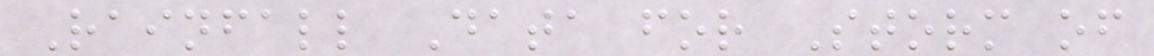Rainfall Data for Storm of
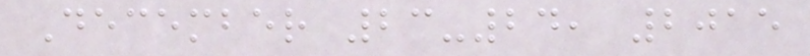December 23-24, 2015
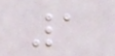1
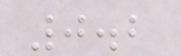0.2
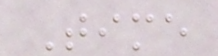Time
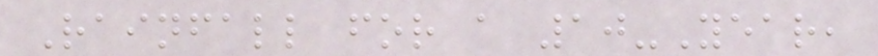Rainfall for a 10-Year,
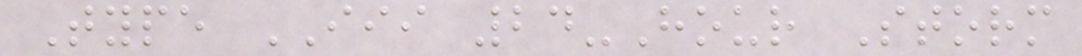Type III 24-Hour Storm
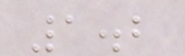1.2
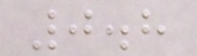0.8
